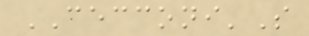CECCONI'S
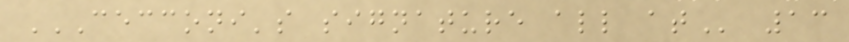CECCONI'S SIGNATURE ALL AT 13
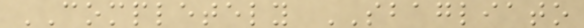COMPLETELY SBAGLIATO
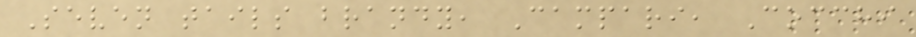Seven tails brandy, Campari, Cocchi
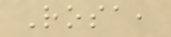Rosa,
